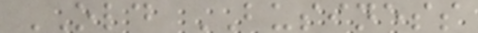OLD BUSINESS
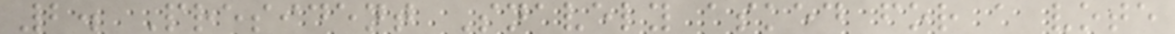2. President Snavely asked for a vote
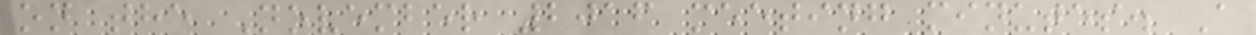on the November 2016 meeting minutes. A
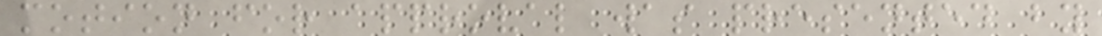motion for approval was presented by
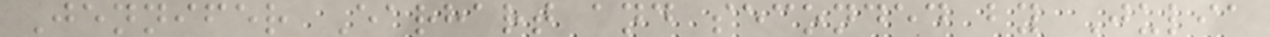Jennifer Earhart and seconded by Julia
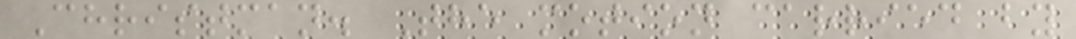Christman. The motion carried by
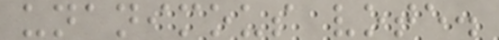unanimous vote.
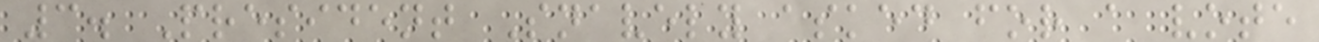3. President Snavely asked for a vote
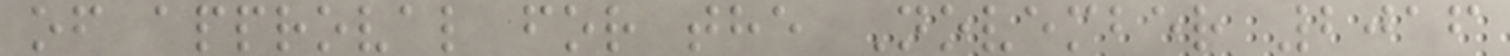of approval for the November 2016
